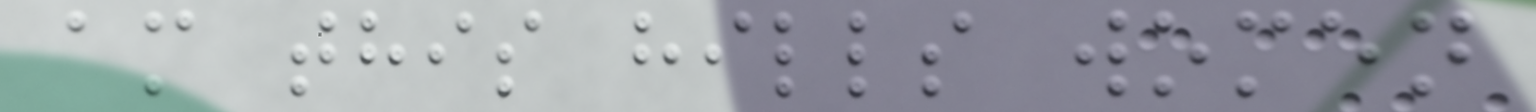am this hills women
